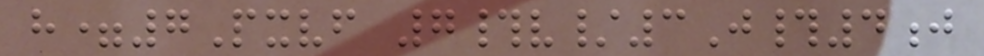h=7Pxvf 7#v/3J#4j
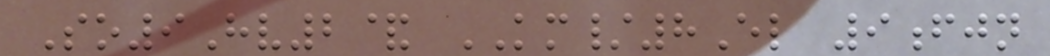So9Hv2& KM/8El 9fjn
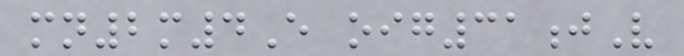mn2m4E oig31jV
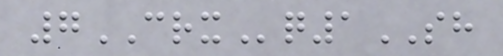7CRXq1SH
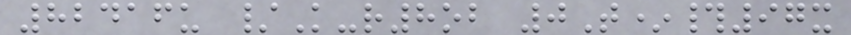82416u /K-r8ob 0T*#97x
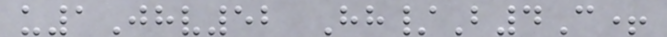u1Jhv52 Hh/B4C+
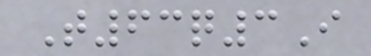T63q3I
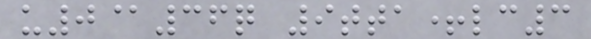u0@36q 9tta+lc3
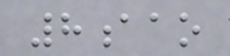8aao
